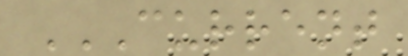CURRENT
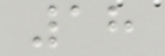18
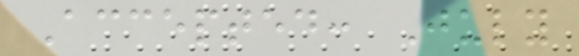Accepted: July
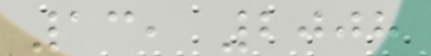13, 2008
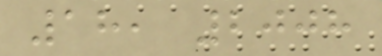18, 2008
